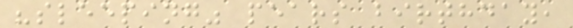"sleeping" pears birthday,
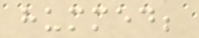hummed;
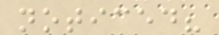noticed?
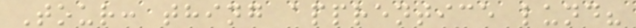Tour: thing apprentice lund?
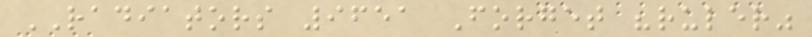RADIATORS 9651 Forget "ruler"
